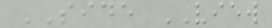SIDE VIEW
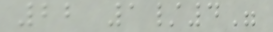22 1/4"
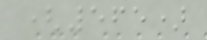(565)
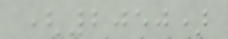(2050)
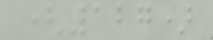(127)
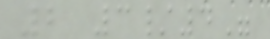2 3/4"
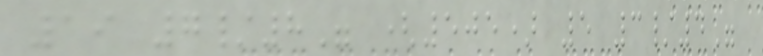19 7/8" (505) 5 3/4"
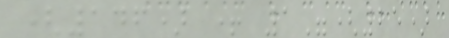(146) + 1"(25)
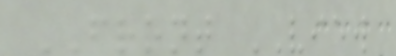FRONT VIEW
